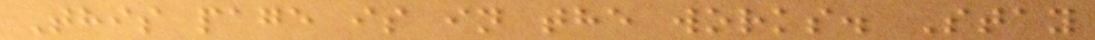This page is in the works. Stay
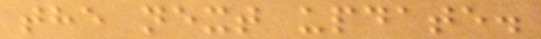the next update.
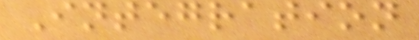Integration
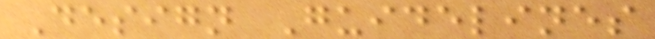Design Guidelines
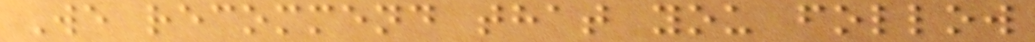We recommend that you follow
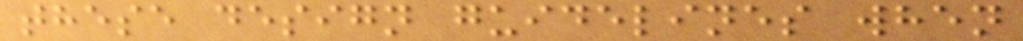these design guidelines when
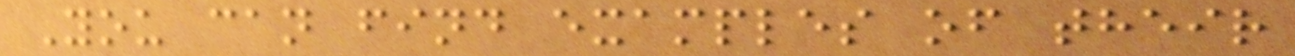You can find examples of their
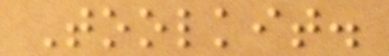Toolkit.
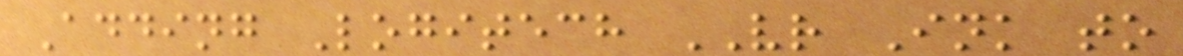Adding Logitech VR Ink to
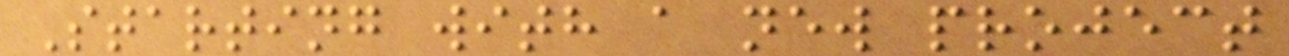Starting with a new project
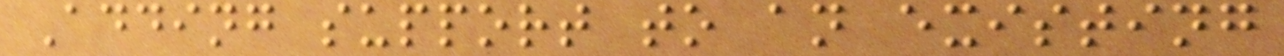Adding support to an existing
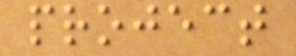project
